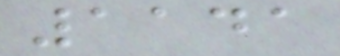1141
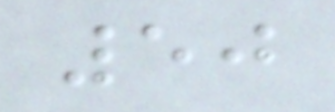50
